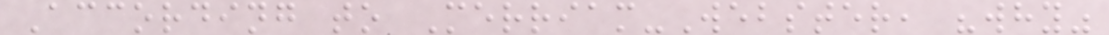According to Merriam-Webster, "why"
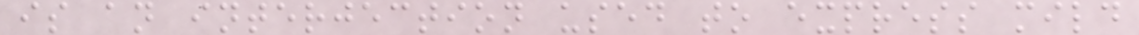is an interjection used to express mild
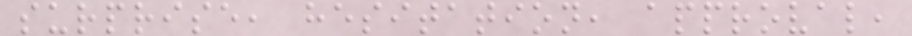surprise, hesitation, approval,
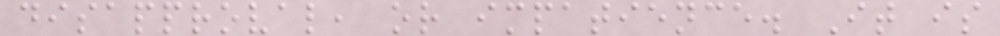disapproval, or impatience. It is
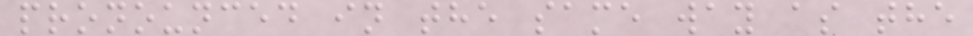pronounced in the same way as the
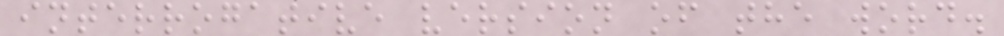interrogative version of the word.
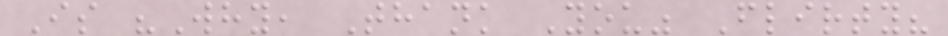Is "Why, Thank You" Flirty?
